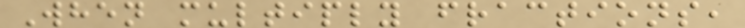When multiply fractions,
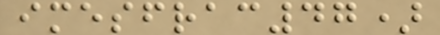imesfrac47)
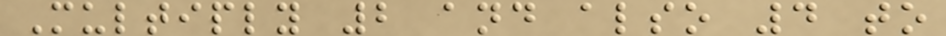Multiply 2 and also 4 to
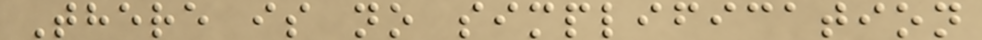There is no simplification
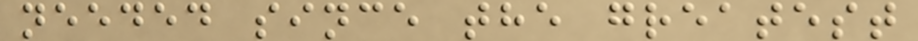needed since the greatest
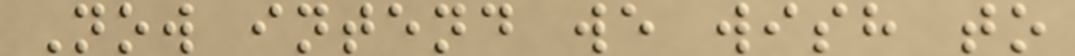Now intend we wish to
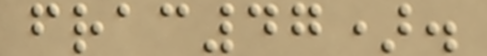frac47).
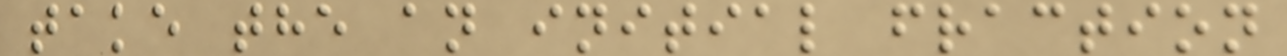take the an initial fraction
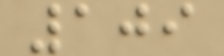109
